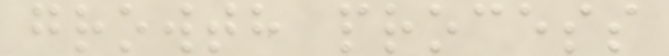growth process
